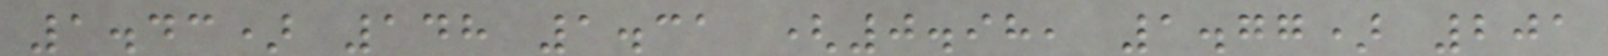1.43) 148 1.31 (0.98, 1.77) 201
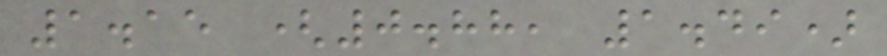1.15 (0.88, 1.49)
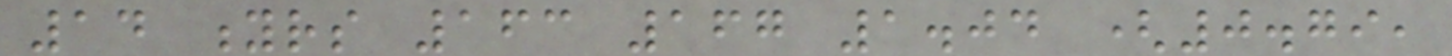14 yrs 163 167 1.04 (0.79,
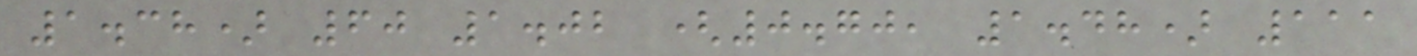1.38) 60 1.02 (0.70, 1.48) 111
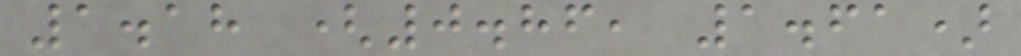1.18 (0.86, 1.61)
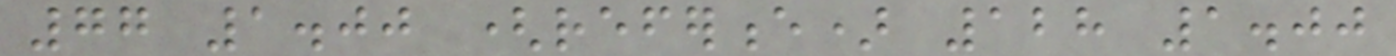77 1.00 (reference) 128 1.00
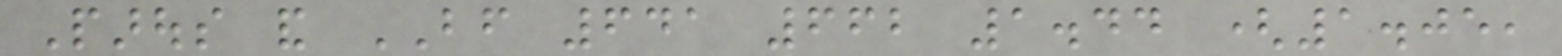Parous and BF 641 662 1.44 (1.05,
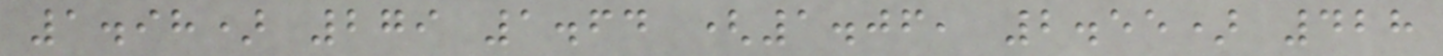1.98) 279 1.64 (1.06, 2.55) 428
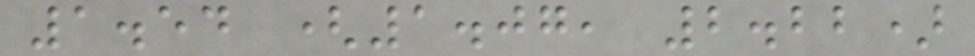1.54 (1.07, 2.22)
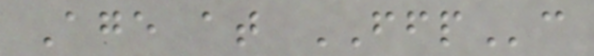Age at FFPc
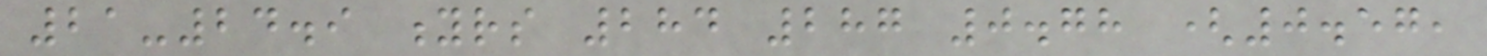21-24.9 yrs 284 287 0.78 (0.57,
